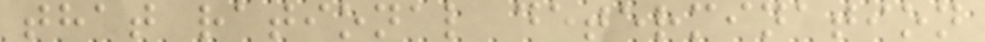that rational determination
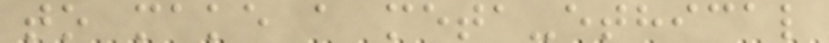to make a meta-ethical
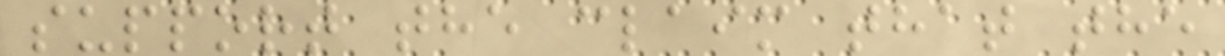support the claim that the
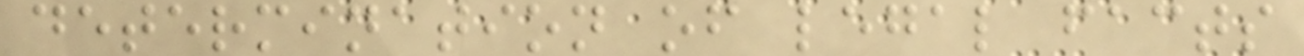determination of legal facts
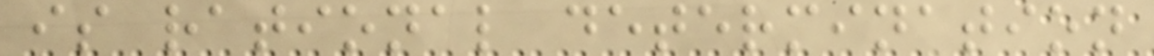is rational determination
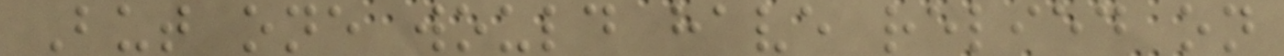But one would have relied on
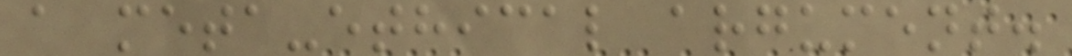a meta-ethical argument.
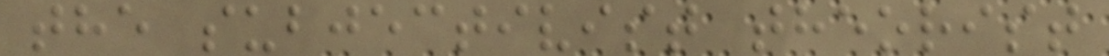the subjectivist theorist
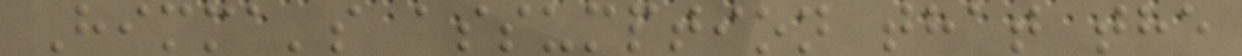Himma's assumption that the
